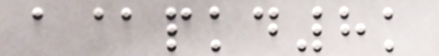a@pkd8k
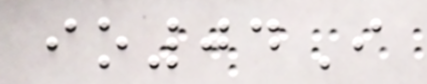io04I
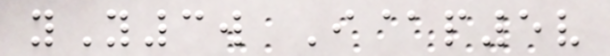yY3w I@p5v
